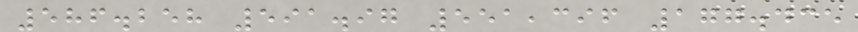586.258 591.97 551,396 177.435
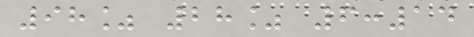98% 28% 6:14
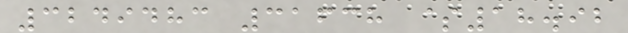3249483 31638 $18.92
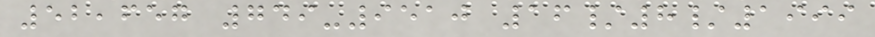52,657 749-9510 16/8/1999
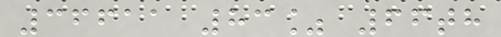36611 83% 66th
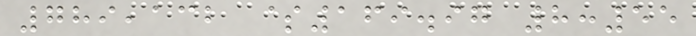789,132 $169.97 8:55
